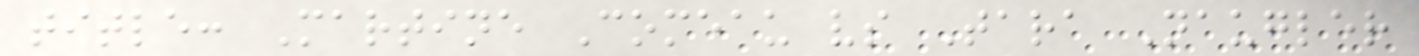title: Martine Comeau vs Tara Naugler
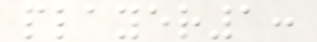player1:
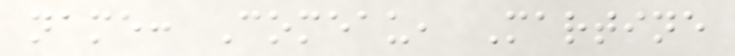name: Comeau, Martine
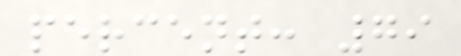percent: 79
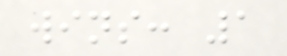wins: 1
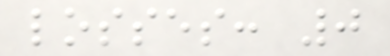losses: 0
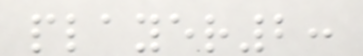player2:
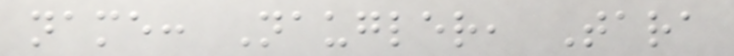name: Naugler, Tara
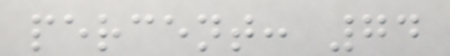percent: 74
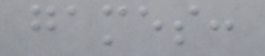games:
